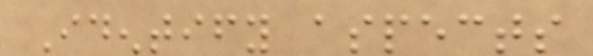Identify aspects
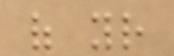of your
